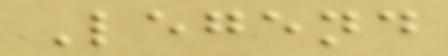Legend
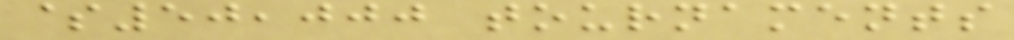$50,000 tournaments
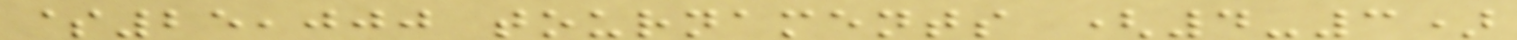$25,000 tournaments (4-3)
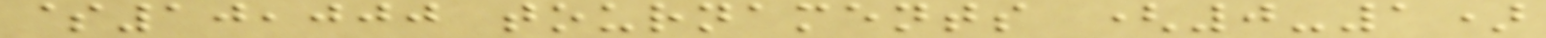$10,000 tournaments (0-1)
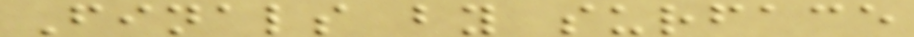Finals by surface
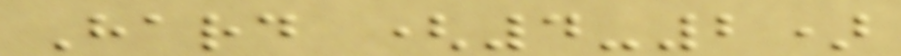Hard (4-2)
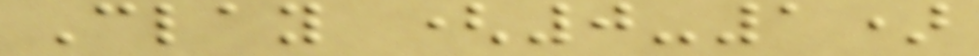Clay (0-1)
